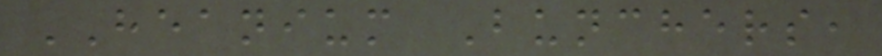HEANIUM Bunchers,
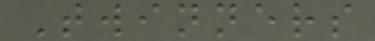Twinners
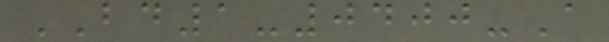BD1-0400-A
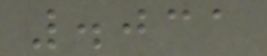.031
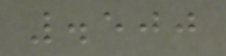.500
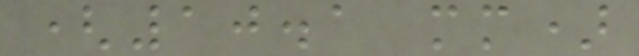(10.1 mm)
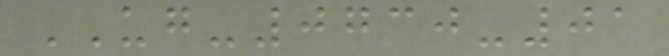UG-0730-01
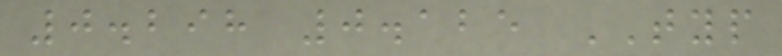0.298 0.125 TYP
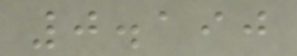0.190
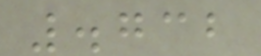.732
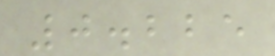0.225
